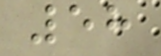58
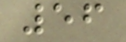56
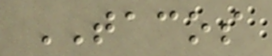TACOS
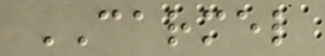CARMEL
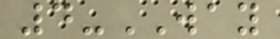4-WAY
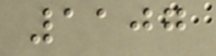1107
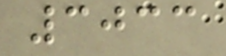3033
